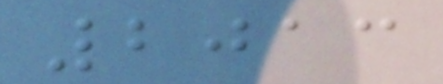2013
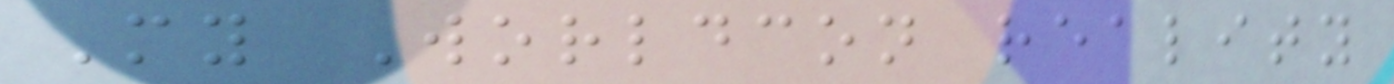My Worldcon reality
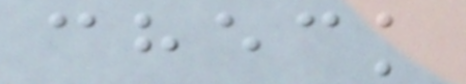check
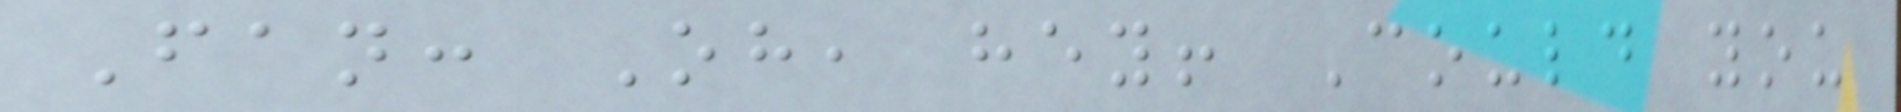Fan: Oh, hey! Could you
